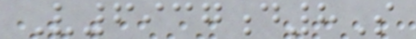V6937d8S
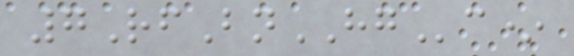7RfBnHGc*
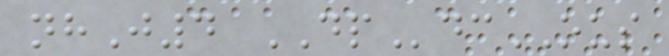nhJ4 DPdcOUS
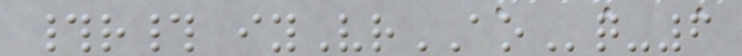#r# iyVrAOq-6
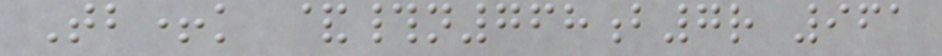Tb+k &#n768b7r 961
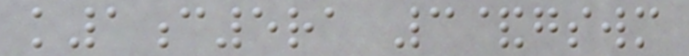k1c5ra 3&gswm
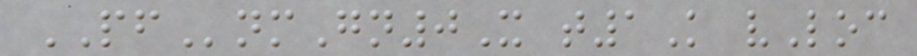PFnmGn0X t1K vLoc
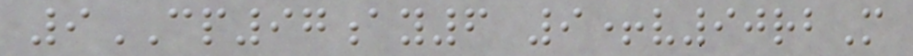9CP97ay6 9+v90rbM
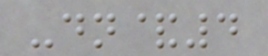-dn&4
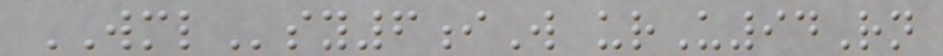WMLsy6iW urU94Rn
